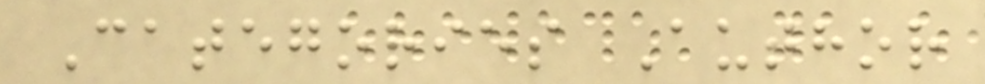Categories Author
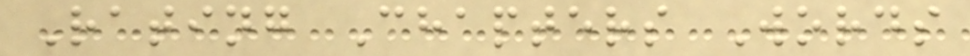Rating Chapters Words
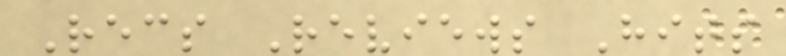Recs Reviews Hits
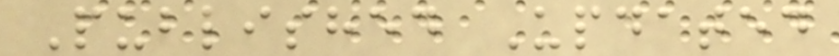Published Updated
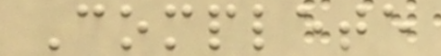Complete
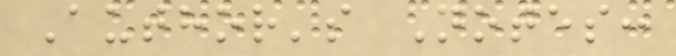Author's Notes:
